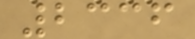2336
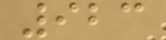923
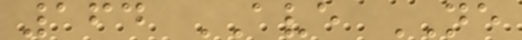164 AVE NE
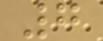7
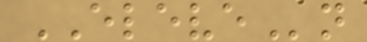ELEVEn
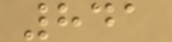841
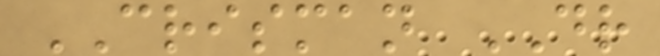CRISMAN DR
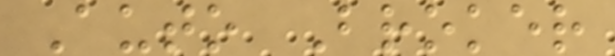Auto Broker
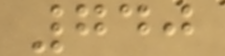740
